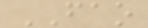FAO
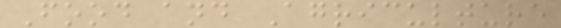Food and Agriculture
